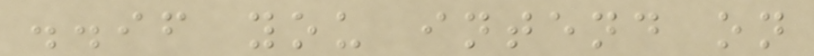..if you intend on
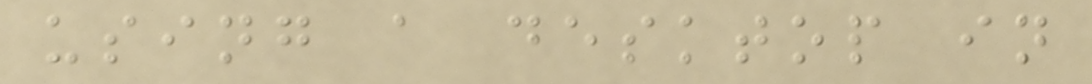using a desktop in
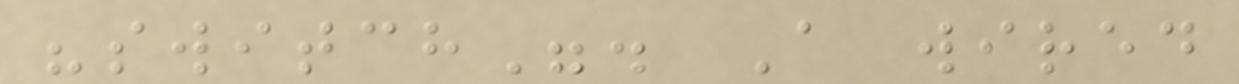"switch". A wired
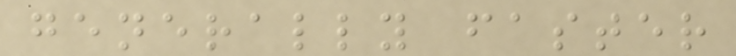generally faster
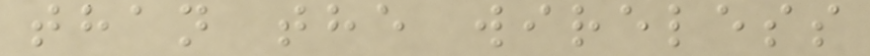than the wireless
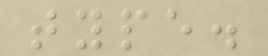type.
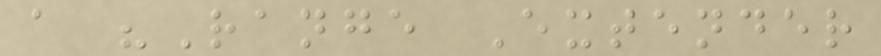a "Range Extender
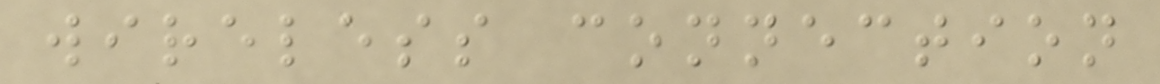wireless connection
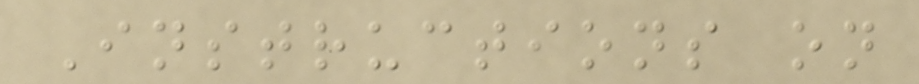Instructions on
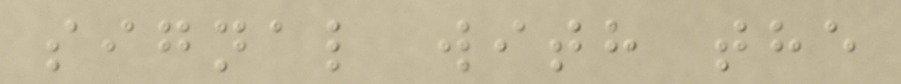signal with the
